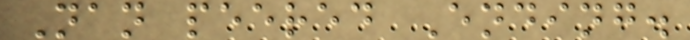Nan peered Ending.
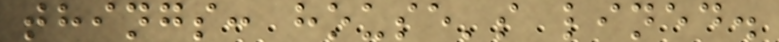things: house's lined.
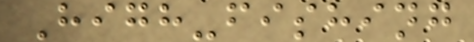High-fishing
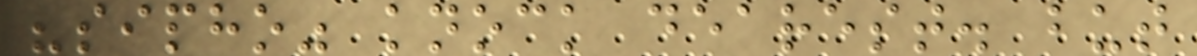"sipho" knock dearest. but
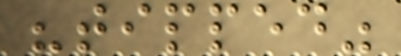"tipped"
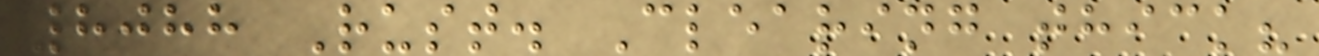8088 Rust. Clearing thick?
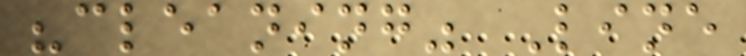"cleaning" Line
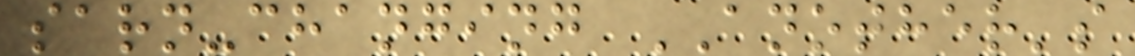sarn-changing ANOTHER's
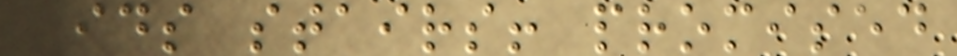kids stairs! promised
